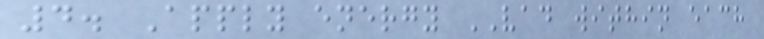4. Apply energy VAD within each
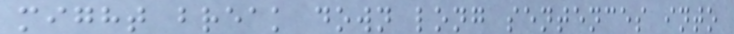might break down long sentences into
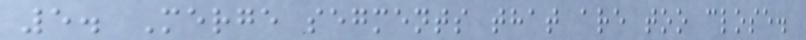5. Merge segments that are too close.
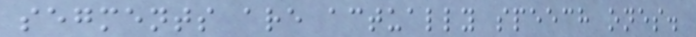segments are actually speech ones.
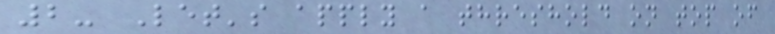2- Let's apply a threshold on top of
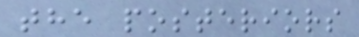the posteriors
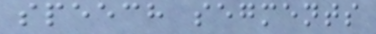speech segments
